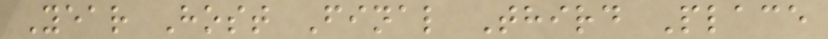Year Host Final Third Place
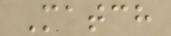Match
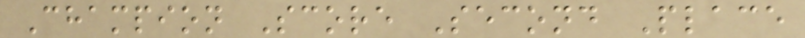Champion Score Second Place
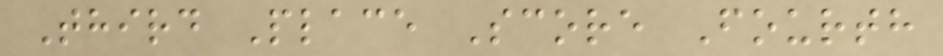Third Place Score Fourth
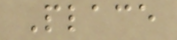Place
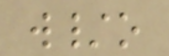w/o
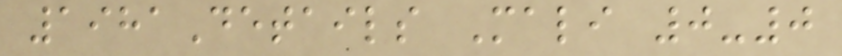1981Details Mali 0-0
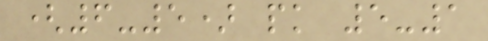(6-5) pk 5-1
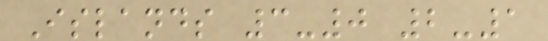Islands 3-0 2-1
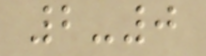2-0
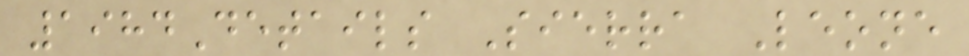1984Details Sierra Leone
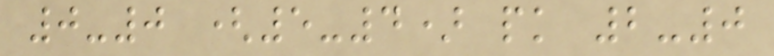0-0 (5-4) pk 2-0
